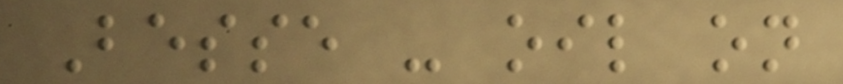Besse - oil on
